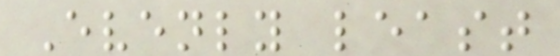Evenly least
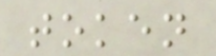token
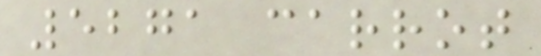5271 carrot
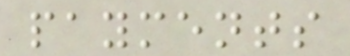payments
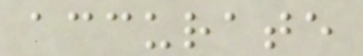accurate
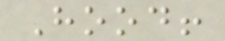Hood!
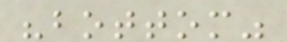"bottom"
